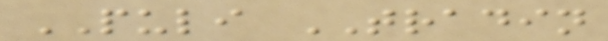PULI TRADIN
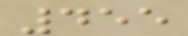455
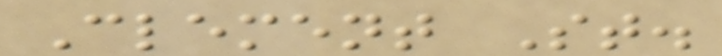Clement St.
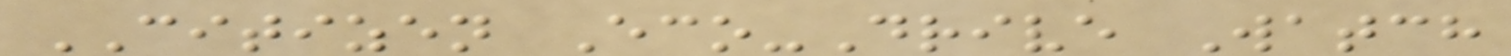CITIZEN Eco-Drive Watch
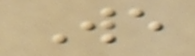We
